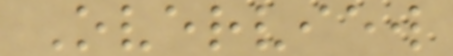Overview
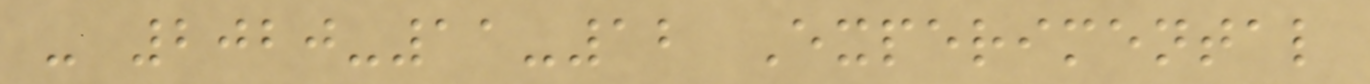- 2020-11-12 Experimental
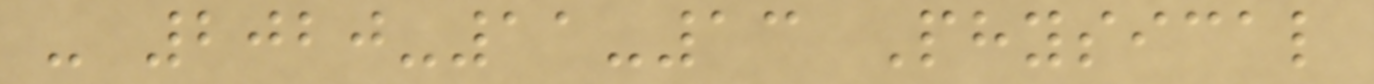- 2020-11-13 Physical
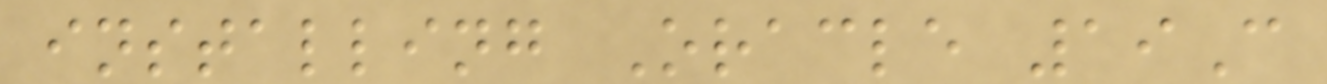installing Oracle 19C
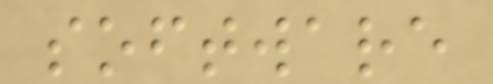software
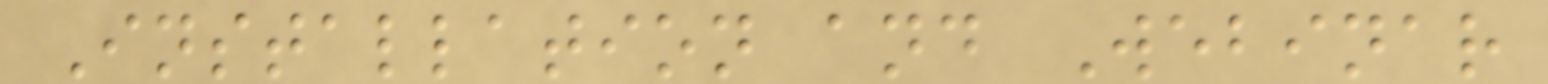Installation and Webinar
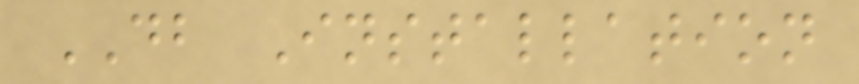DB Installation
